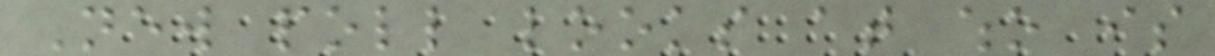New poll looks at who is
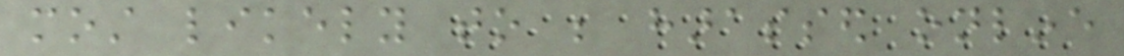most likely to be harassed online
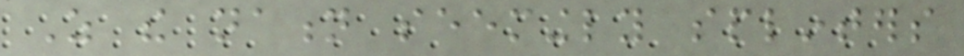As the nation seemingly splinters
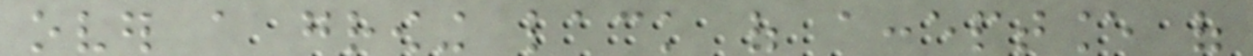over a growing lack of acceptance of
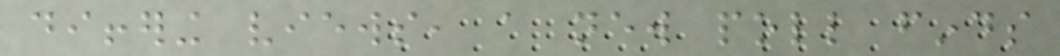differing views, a new poll finds
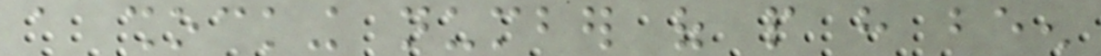a shocking number of people have been
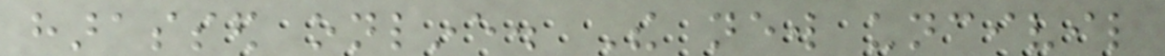harassed online. The new uncivil
